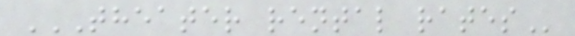THEATER RENTAL RATES
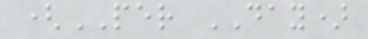(PER DAY)
